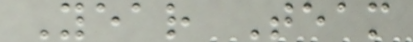Year Team
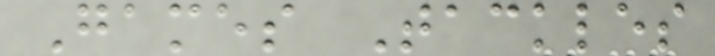Games Tackles
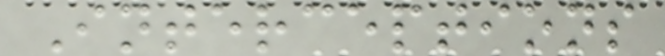Interceptions
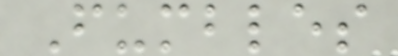Fumbles
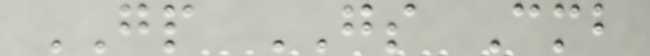GP GS Cmb
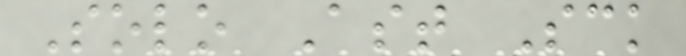Solo Ast Sck
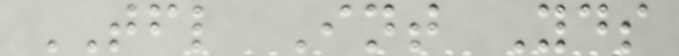TFL Int Yds
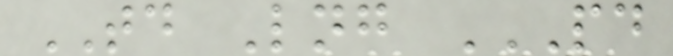TD Lng PD
